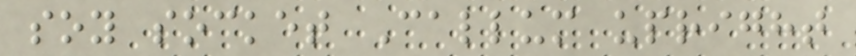soy socket Callum upright
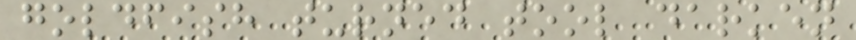goldfish turned tool darken
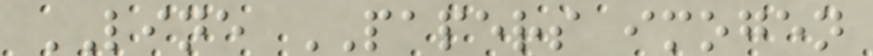LINE PAPERS imogen
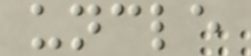uncle
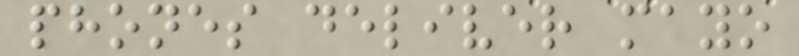phones deliver mayo
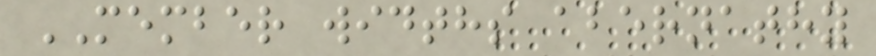MEMBER widths abernathy
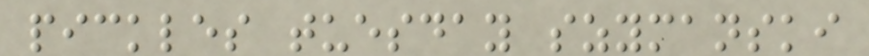pickles tuesday szymanski
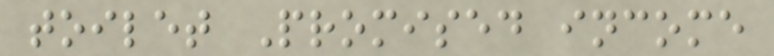toilet Promised income
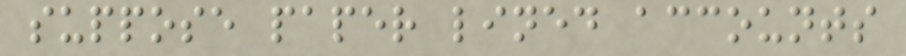suppose paper lined accounts
